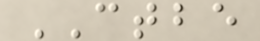CTBE
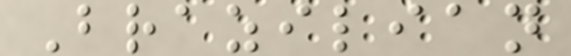Brazilian
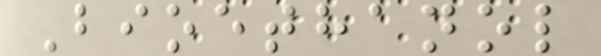Bioethanol
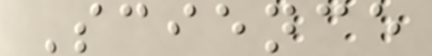Science
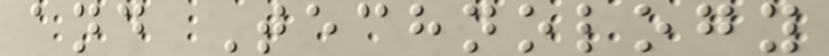and Technology
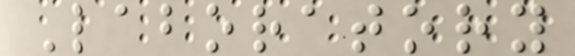Laboratory
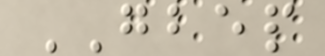GBEP
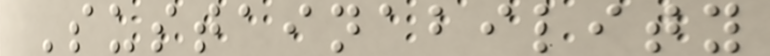Sustainability
